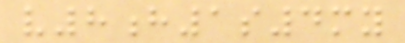v8h1s4my
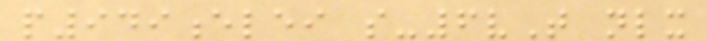p949elei s-6vT nlx
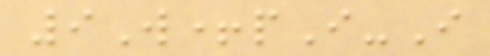9W+pI-I
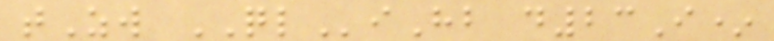tZw QLiHb d23I*
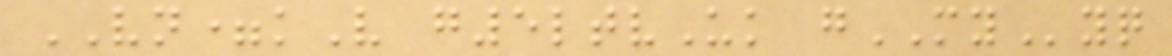VN=kV g5ltvUk gMYyq
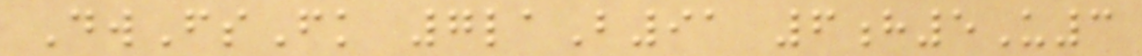DwFsFk 7laB91 6h5U3
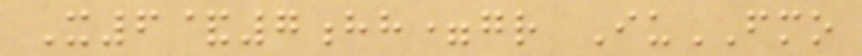X6&7hh=gr IuFMO
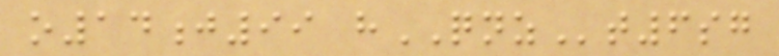o14j99 hQNZt6sg
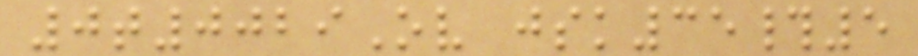0t0029Ov jsk35#5
